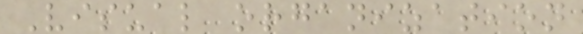Visual organization
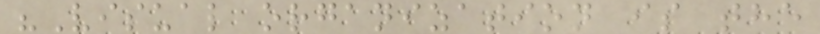"Visual organization is the
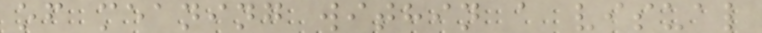of meaning within a visual
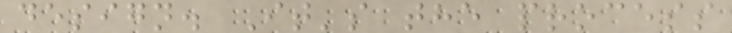design. It's the process
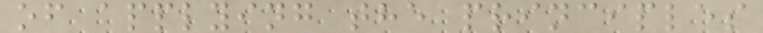of applying the principles
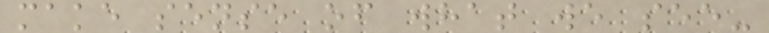make sense of what we see-
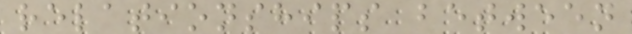relationships between
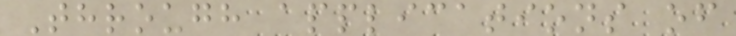Through applications of
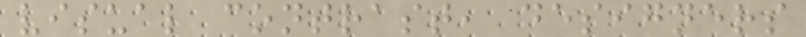visual contrast, designers
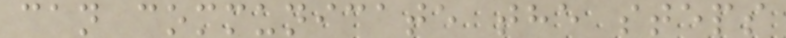can communicate the steps
